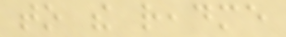to the readme
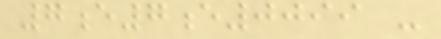7e7e0099 -
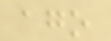ago
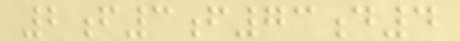2f3f73d4
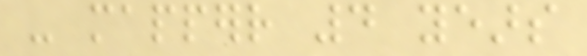- mapperr 4 years
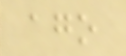ago
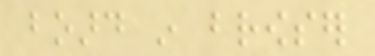board in browser
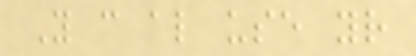You can also use your
